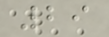29
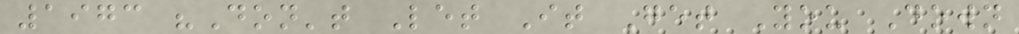1973 "Don't Let It Get You Down
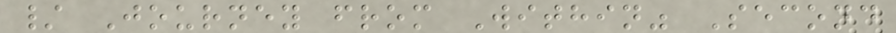/ Journey from Within" Second
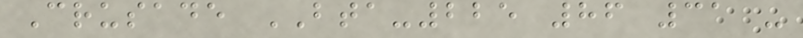Crusade BTA-225 86 31 -
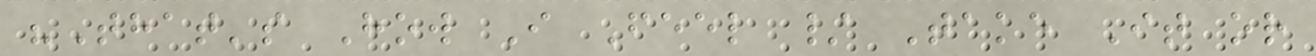"That's How I Feel / Take It or
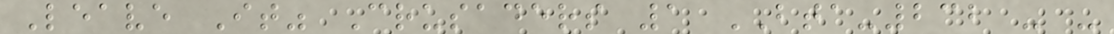Leave It" Crusaders 1 BTA-232 - -
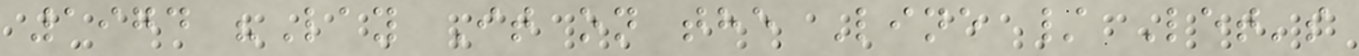1974 "Lay It on the Line / Let's
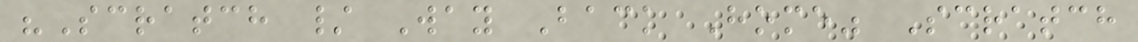"Scratch / Way Back Home" Scratch
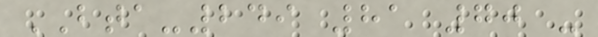BTA-249 81 70 -
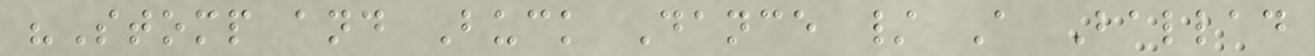"Stomp and Buck Dance / A Ballad
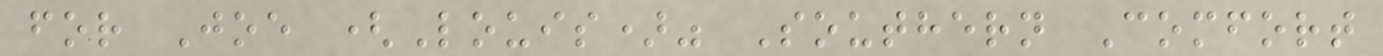for Joe (Louis)" Southern Comfort
